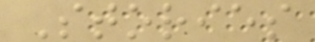Stories
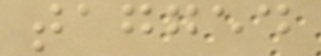tagged
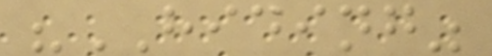"HIDING"
